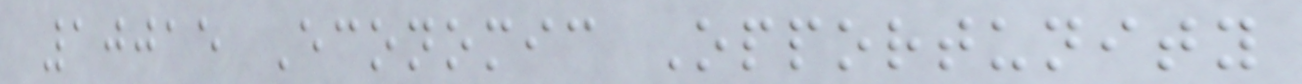10015 Economic Opportunity
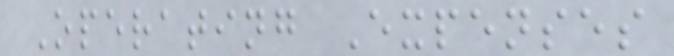Operating Expenses
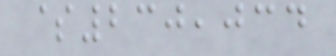$230,034
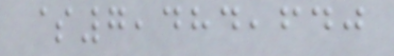$7,484,640
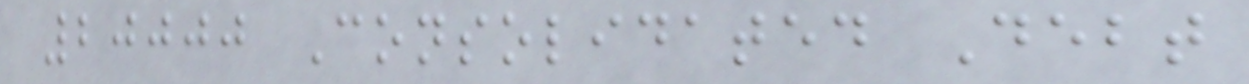20000 Consolidated Debt
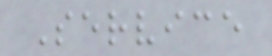Service
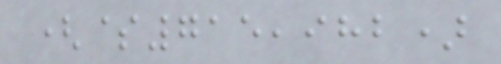($715,982)
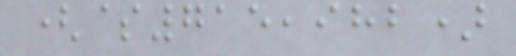($715,982)
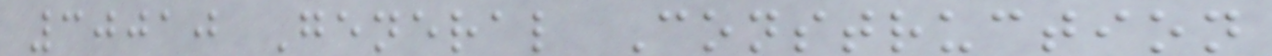30010 General Construction
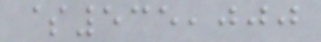$535,000
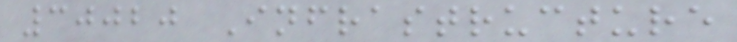30020 Infrastructure
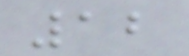12
